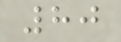80
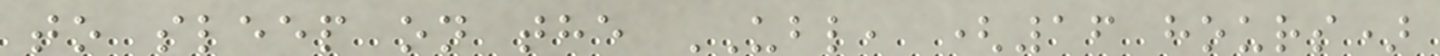to sleep on the UBL, (16 hours)
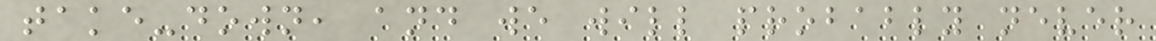take-down, and we will probably never
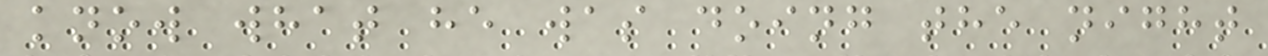know what he was doing the night
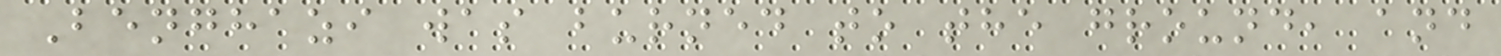Benghazi was burned to the ground, and
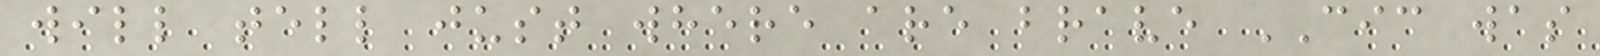will tell just where are brave CIC was
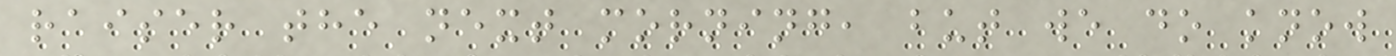raiser the next morning, but we do know
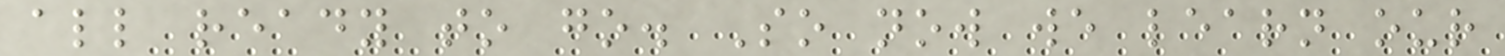all ready to go. So now we learn our
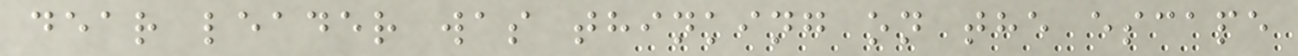dear leader was thinking on the escape
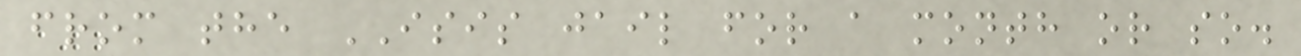from the ISIS jail for a month or so.
